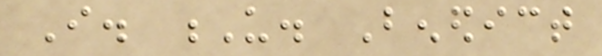I. U. Benedict
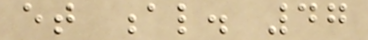et al. 47
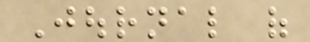Journal of
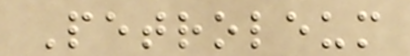Petroleum
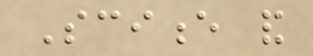Science and
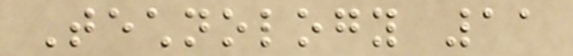Technology 11
